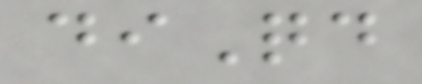diQd
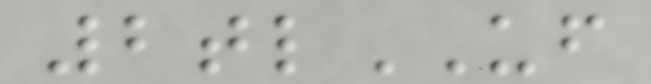2tlUF
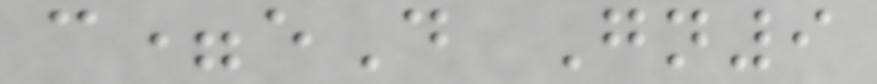c=eD Gn9
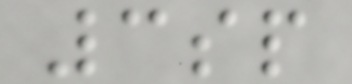3sp
